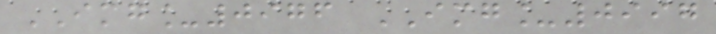IMG_0976 IMG_0997
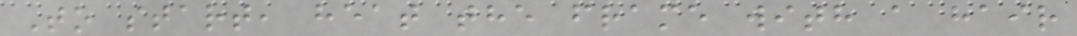To start, heat the frame with a hair
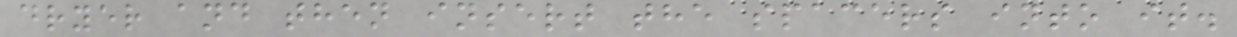dryer and then insert the spacers into it.
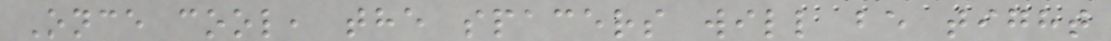Once cool, the spacers will be tight
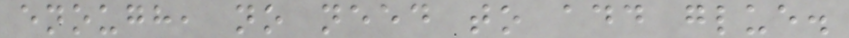enough, no need to add glue.
